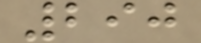290
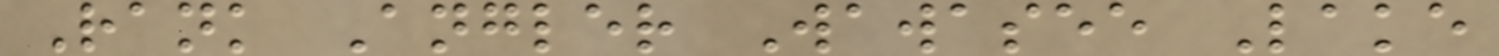Rank Angler Wawasee Lake
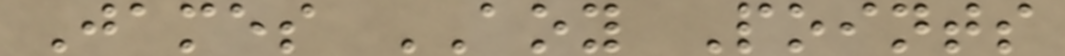James AOY Points
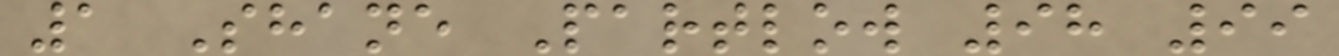1 Shane Partlow 98 99
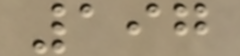197
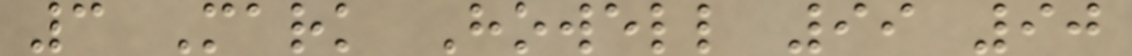3 Mark Howell 99 90
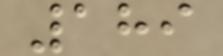189
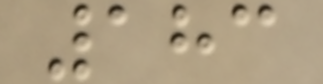183
